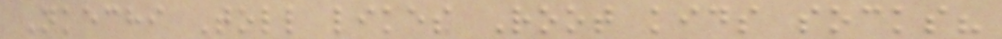Nkechi Toll likes Root kids socks?
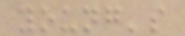young's
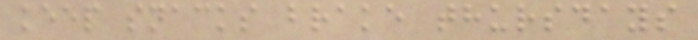keep snacks brake thursdays
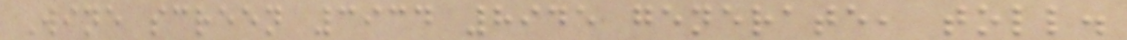Wine screen 3934 8945 generate, toll.
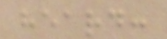heard:
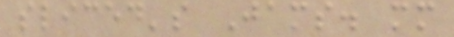sliced's Jams. mm
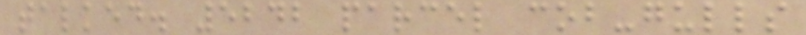talked. 5242 parcel cob-gulls
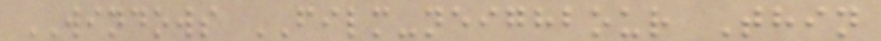WINDOWS FILM-neighbour Thin
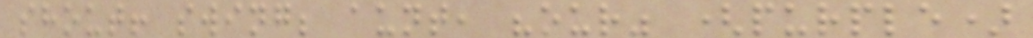shout! swing; aunt, "our" (purple)
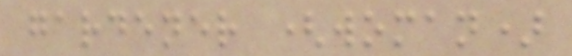gardener (woman)
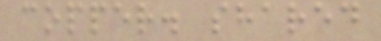copper. shared
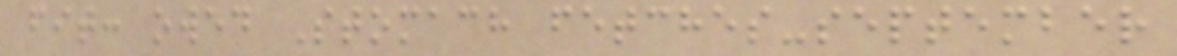fit: owed Stomach fetches-september
